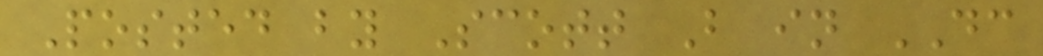Posted by Scott B in DC
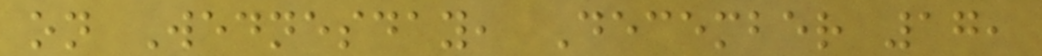on Wednesday, December 17,
